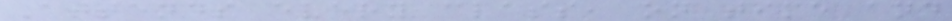Attends every class, on time and
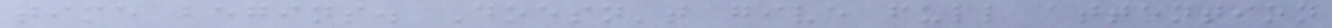time begins. Doesn't give full attention
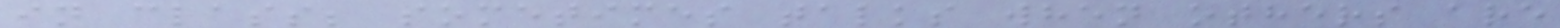in class; sometimes talks when others are
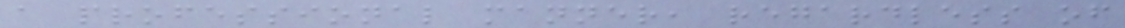a professional manner, regardless of
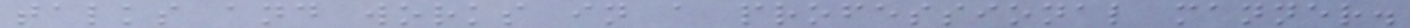talks and works in a professional manner.
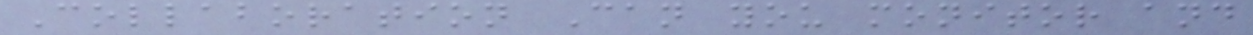Collaboration Can you monitor and
